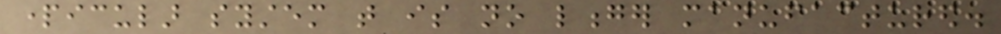particular system that is no longer manufactured.
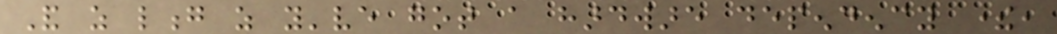And as long as you've got a hardware dependency there,
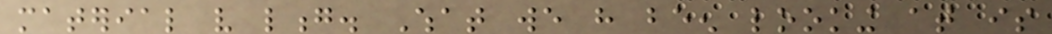material very long. What we have been looking at is
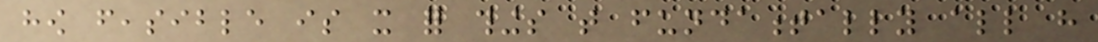how feasible is it for things that fundamentally all have
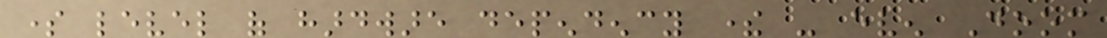some level of hardware dependency there - even Doom
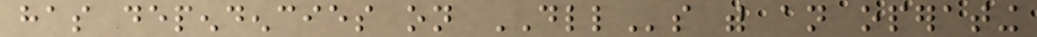has dependencies on DLLs with an operating
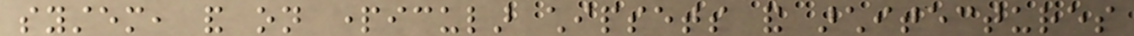system, and on particular chipsets and architectures
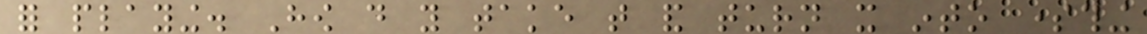for playing. How do you take that and turn it into something
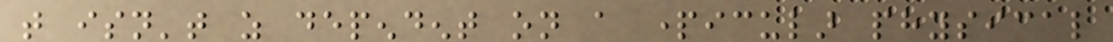that isn't as dependent on a particular physical
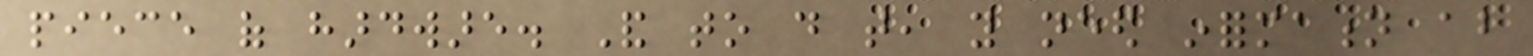piece of hardware. And to do that, you need information about
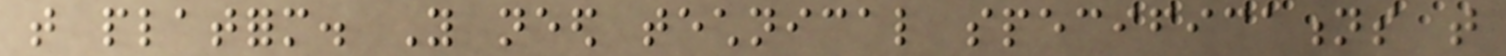that platform. You need technical specifications that
